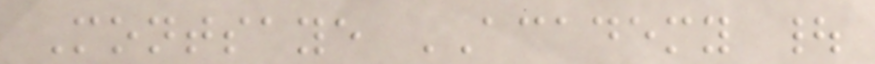Montsaye ACADEMY |
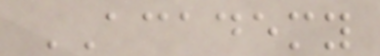ACADEMY
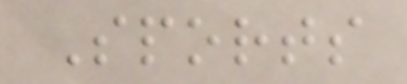Sports
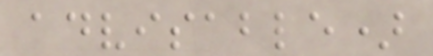advisable)
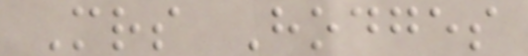Mrs Hodges
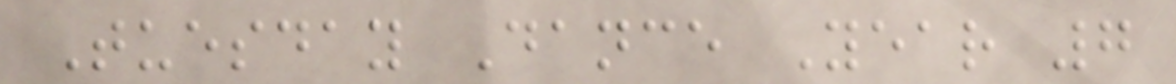Tuesday Dance Year 7
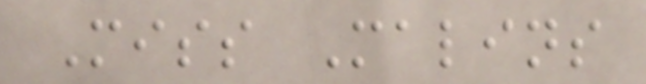Miss Malins
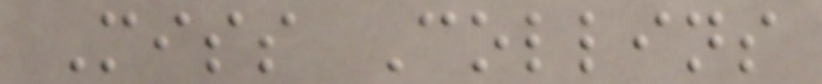Miss Collins
